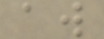aw
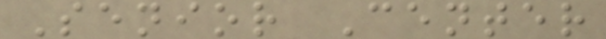Senior Center
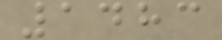1483
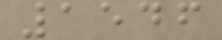1546
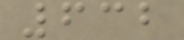632
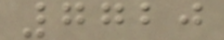7720
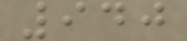940
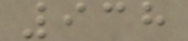938
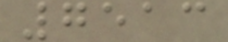7513
